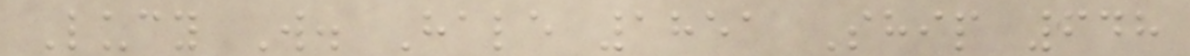Lucy W. Hale 1851 Ship 648
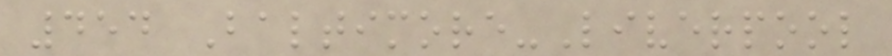454 Baltimore-Liverpool
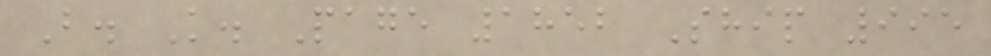B. K. Page 1852 Ship 995
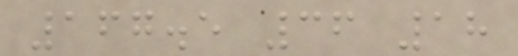167.5 36 18
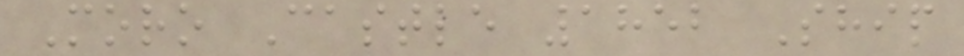Moro Castle 1852 Ship
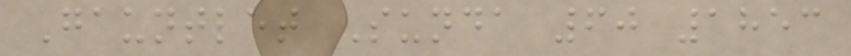Gauntlet Sunda 60 1853
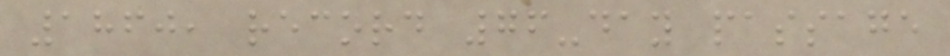1860, record 76-day passage
